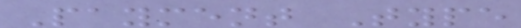Payment Type
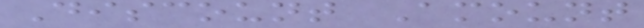Discount Amount
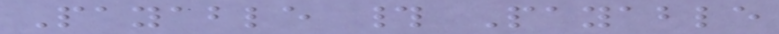Payable # Payable
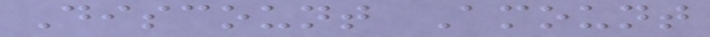Discount Amount
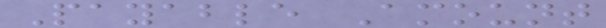Payable Amount
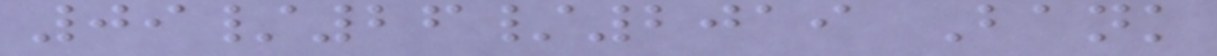09/26/2019 Bank
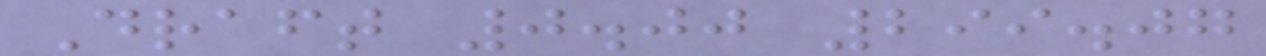Draft 0.00 299.07
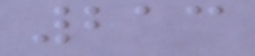213
